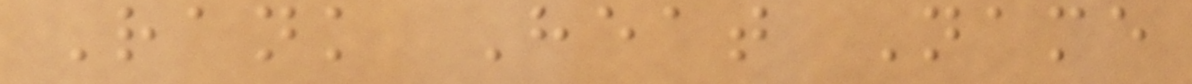Rank Heat Name
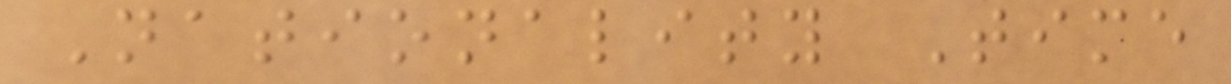Nationality Time
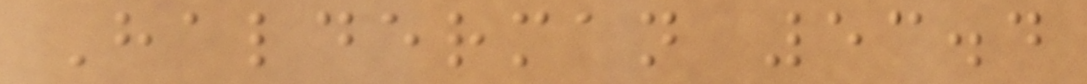Halderman 53.4
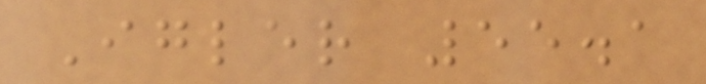Igler 55.1
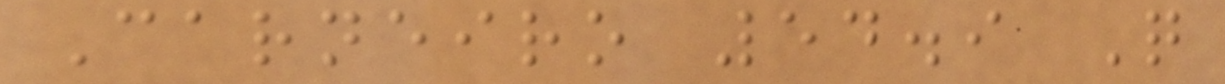Carneiro 54.9 Q
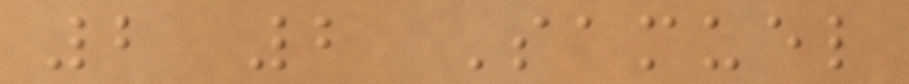2 2 Samuel
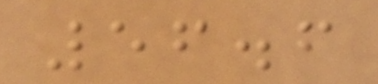56.6
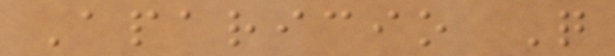Aparicio Q
